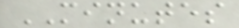MINUTES
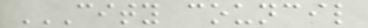CITY COUNCIL
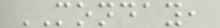MONDAY,
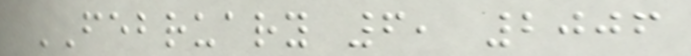FEBRUARY 6, 2006
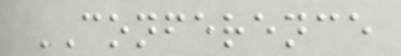CONFERENCE
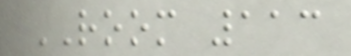ROOM 113
